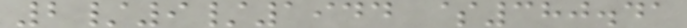2/9/1944 $380.41
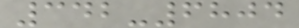342-6804
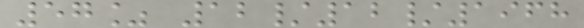57% 12/12/1968
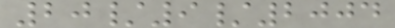20/9/2004
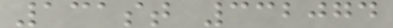131st 332074
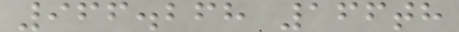966.268 166th
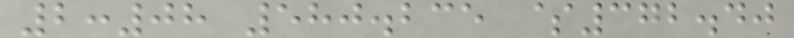2:08 580.235 $372.40
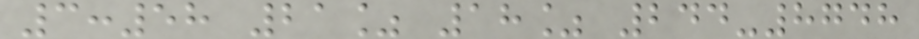3:58 21% 18% 244-8748
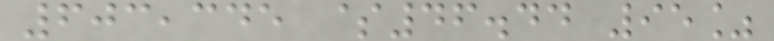603,345 $46.44 95%
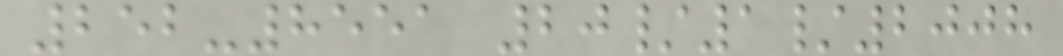252-8551 20/1/2008
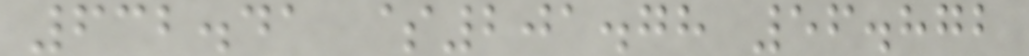632.41 $201.78 56.872
